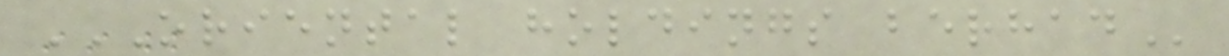ORIENTAL HOLDINGS BERHAD
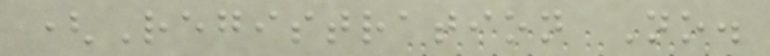(Registration No.
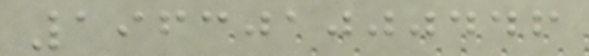196301000446
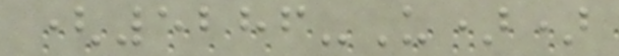(5286-U))
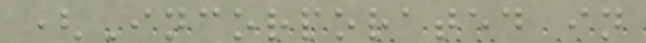(Incorporated in
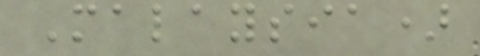Malaysia)
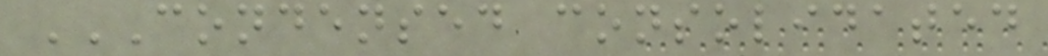CONDENSED CONSOLIDATED
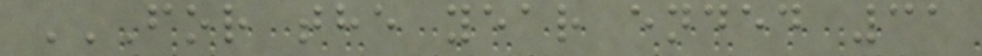FOR THE YEAR ENDED 31
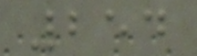254
